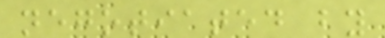negotiated by
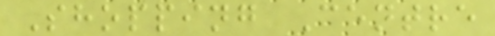Shopping Centre
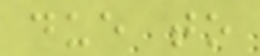due to
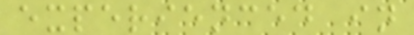experienced in
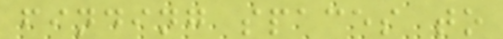finding spaces to
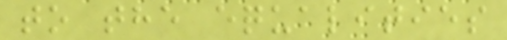to the equalities
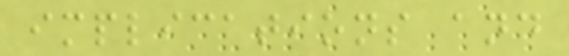implications and
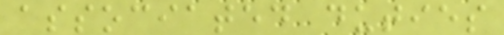associated duties
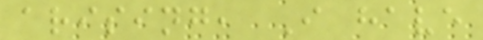arising, I have
